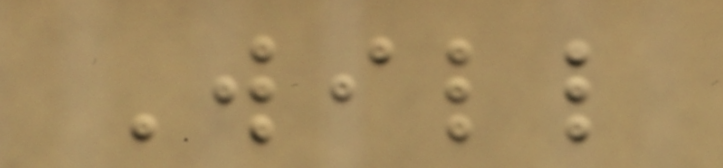Will
